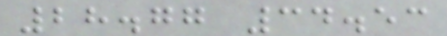28.77 34.53
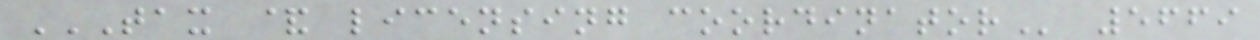TAX & LICENSING COORDINATOR 5669
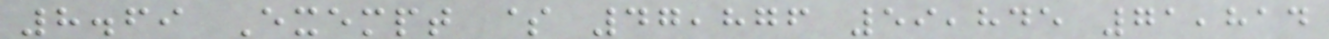8.69 Exempt $ 47,876 59,845 71,814
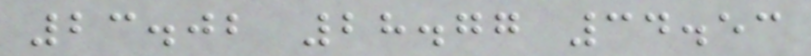23.02 28.77 34.53
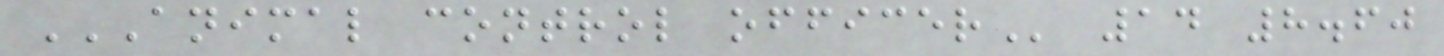ANIMAL CONTROL OFFICER 14 8.60
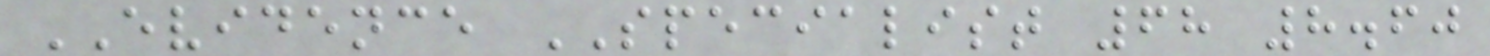EVIDENCE SPECIALIST 68 8.60
